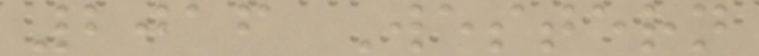2016 Western
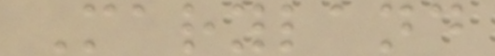Maryland
